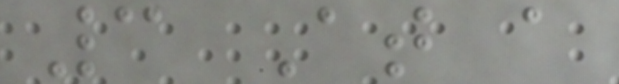3 At a
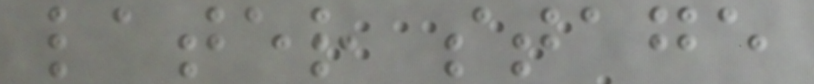later stage
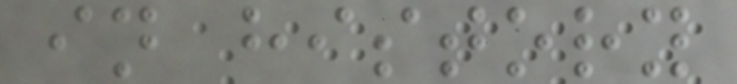in history
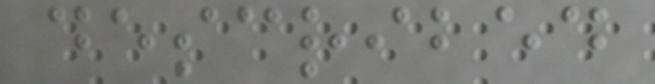described
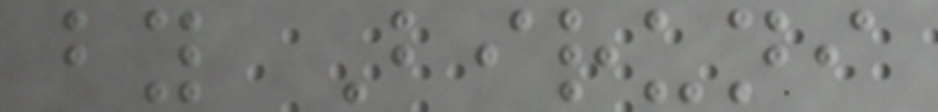by Biruni
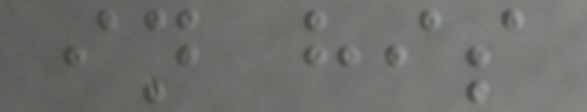in his
